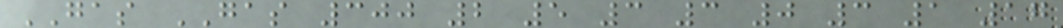GAS GAS 300 2 5 3 3 0 3 1 17
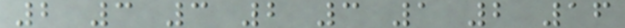2 3 3 2 3 1 2 16
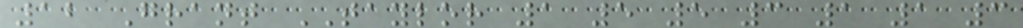12 Grant TAYLOR 1 5 5 3 1 1 3
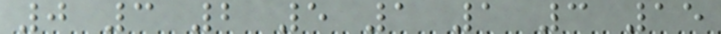0 3 2 5 1 1 3 15
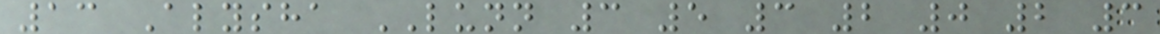13 Alysha LUNN 3 5 3 2 0 2 3
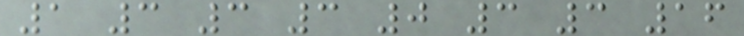1 3 3 3 0 3 3 16
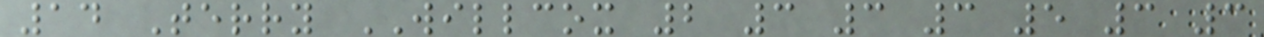14 Terry WILLCOX 2 3 3 3 5 3 3
